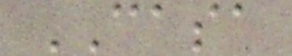CASA
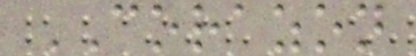CORAZON
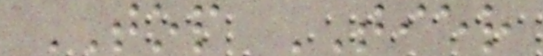TOP TIER
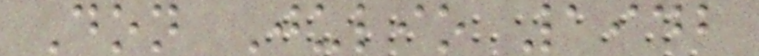Don Julio 1942
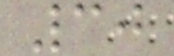30
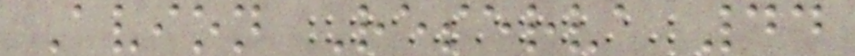Avion Reserva 44
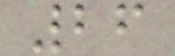26
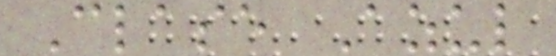Clase Azul
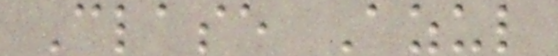Clase Azul
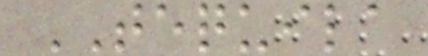TEQUILA
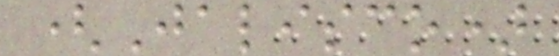(Jalisco)
